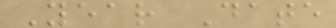Year Date
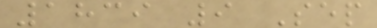1839 9 Sep
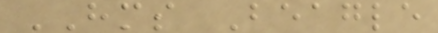HMS Beagle
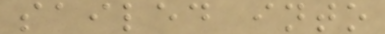sailed into
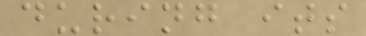during its
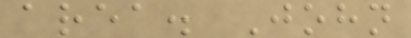area. John
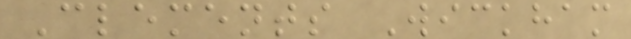Clements Wickham
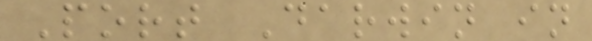Port Darwin in
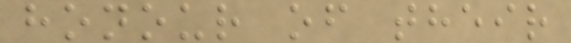honour of their
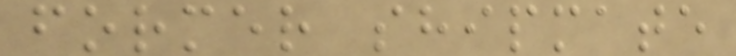former shipmate
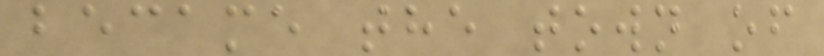became the town of
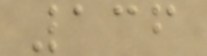136
